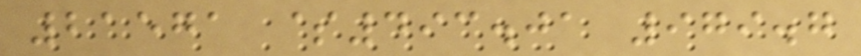21571 $493.01 979.7
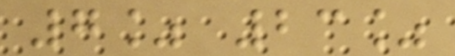7% 23%
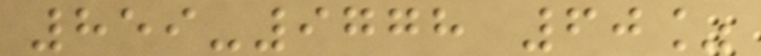859-9778 60%
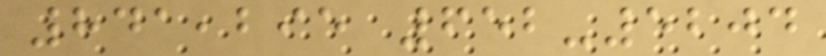841,295 652-5204
